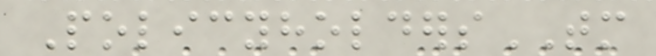PolicyholdersTM
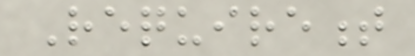Requirement
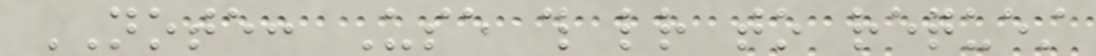NOTE: Use this letter to request
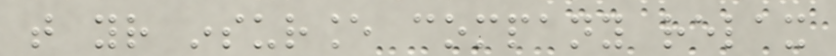that your insurance company relax
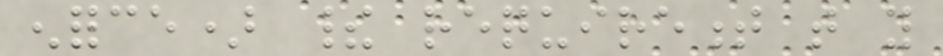enforce) their requirement that you
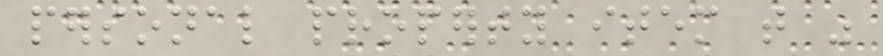personal property item that was
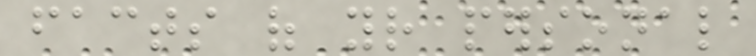facts of your personal
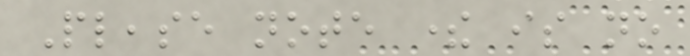Please note there is no
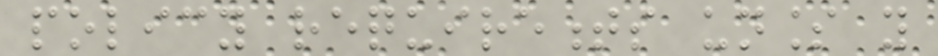policy requirements unless you
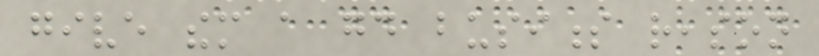give them a good business reason
